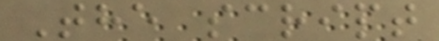The script
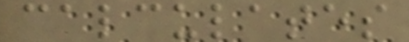calculates
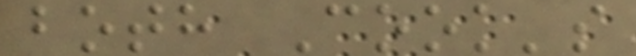both Cook's
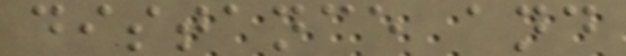distance and
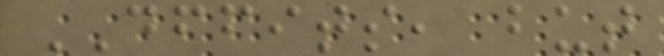DFFITS, but
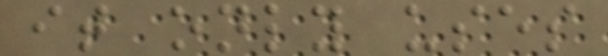it only uses
